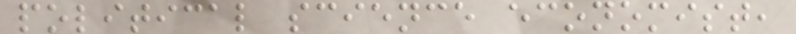political science economist,
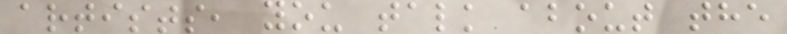artists, you talk about the
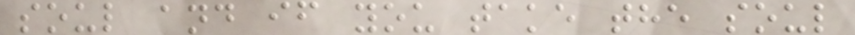soul and if you take the soul
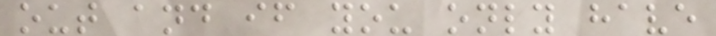out and if you only have
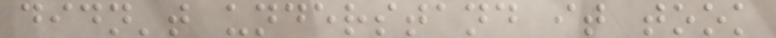didn't understand it took
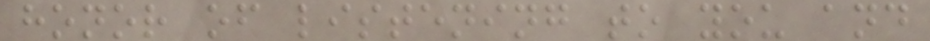honor of listening to you and
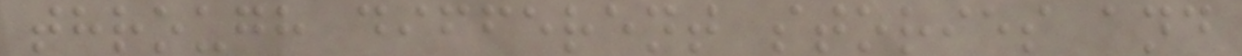through different stories and
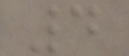4
